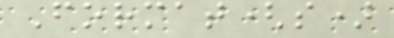Format(s)
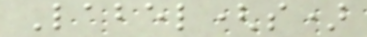Label(s)
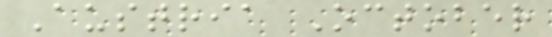Austria October
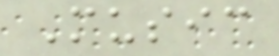Music
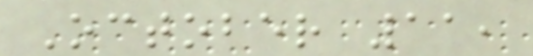October 11,
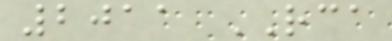2011 RCA
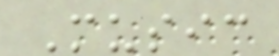Music
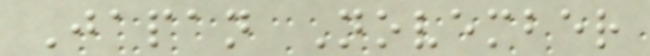Japan November
